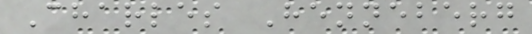Charles Henneberg
